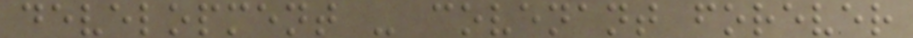development - covenant forever
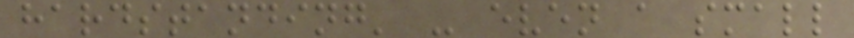hardstanding' - even a small
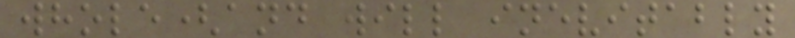whole(and will inevitably
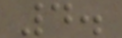4.
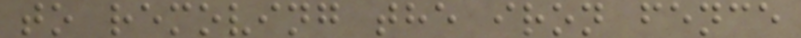to removing the iron fence
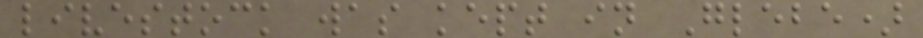livestock was kept in Glebe)
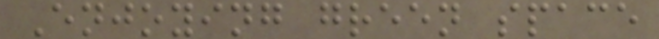Enjoying green space
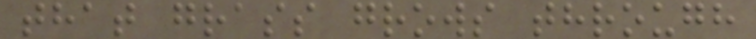that grass grows through
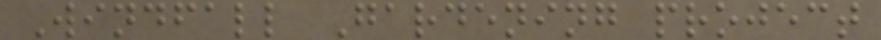Windfall Gardening project
